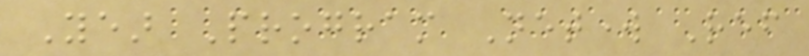Year Program Network Ref
